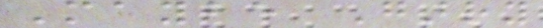Maybe Garry
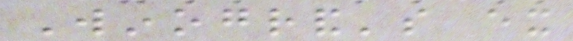Winogrand's ex
